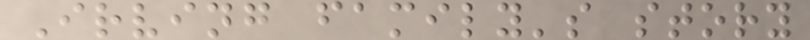Irving family's story
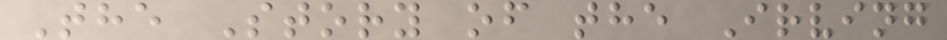The Story of the Irving
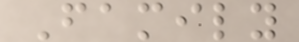Family
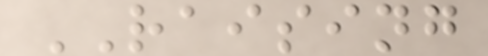RAISING
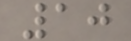10
